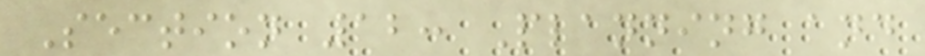Section 12: Planning and
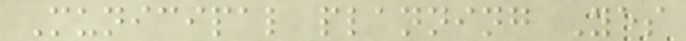Municipal planning Yes
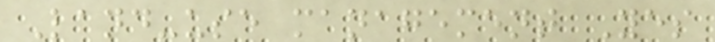Land-use management Yes
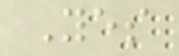Yes
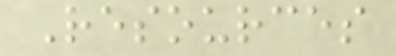Resources
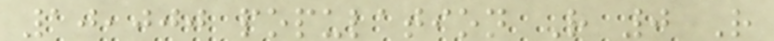10,000 population R 0 R
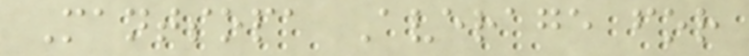Mantsopa Average for
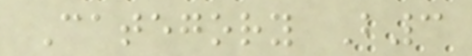Category B3
